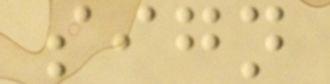sign
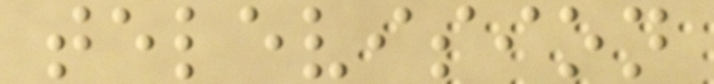television
